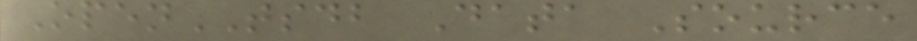OpenTSDB Data Source
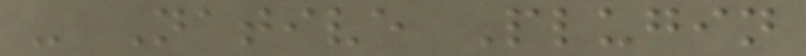- Native Plugin
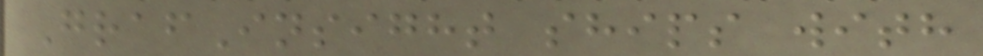GrafInsight ships with
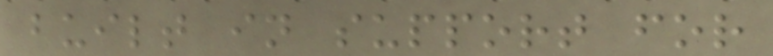built in support for
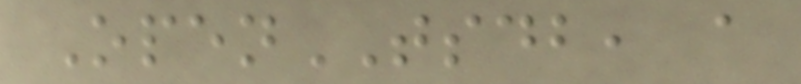OpenTSDB, a
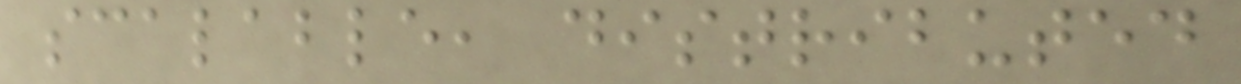scalable, distributed
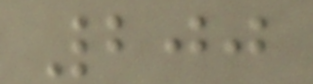200
